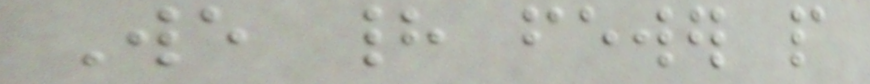We had fewer people
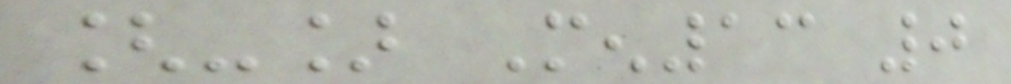[-] Men13 0
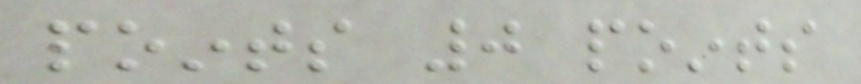points 0 points
